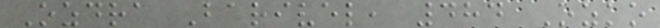Ozdra Barivel, 484 Ozko
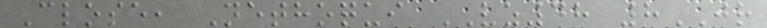Close, Nethoqui VZ48 8JR
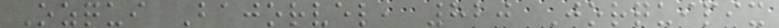Ozqui Bajorvel, 820 Jorquipix
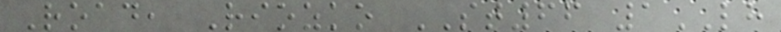Road, Riozko ST66 1LH
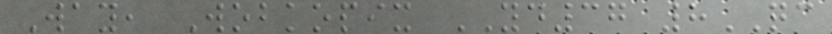Way, Wobkopix YD37 8QC
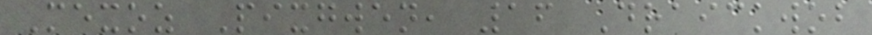Mexoz Pixgwen, 16 Draickwob
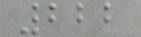222
